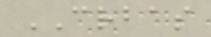CRBAS
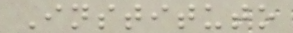Instituto
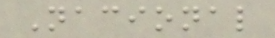Nacional
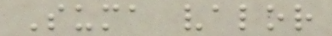Suma valor
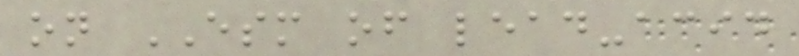on ESM of lead-acid
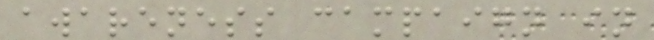awareness campaign in
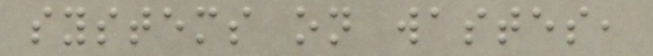systems on wastes,
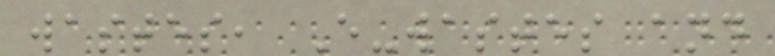wastes, E-wastes and
